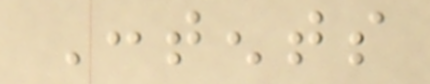Contents
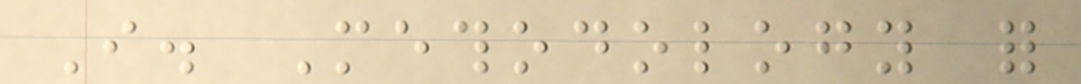I. Methodology for
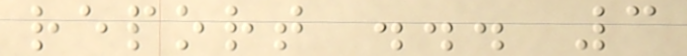report ... 3
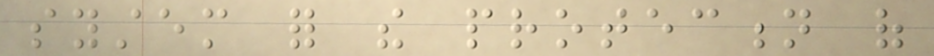system for the protection of
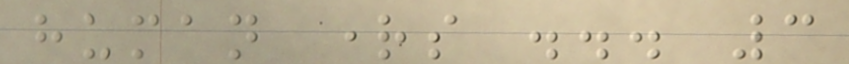human rights ... 3
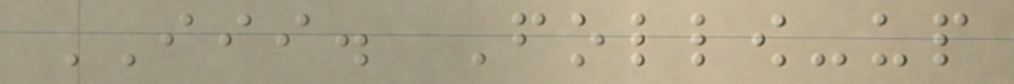III. Follow-up
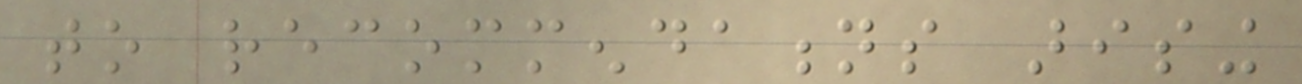to recommendations arising
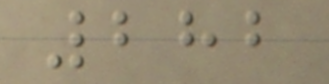282
